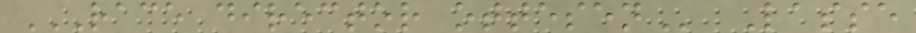RACE DIRECTOR OTTESEN Lasse
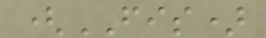(FIS)
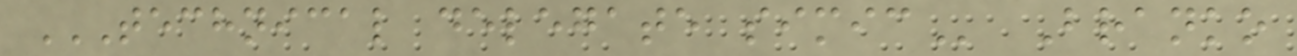TECHNICAL DELEGATE SIMIC Branko
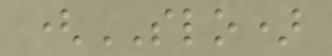(SLO)
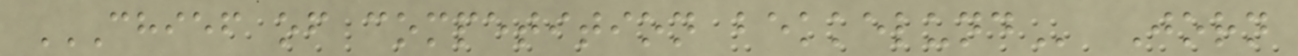CHIEF OF COMPETITION BEKKELUND Jorn
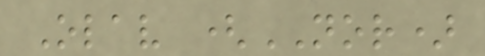Olav (NOR)
